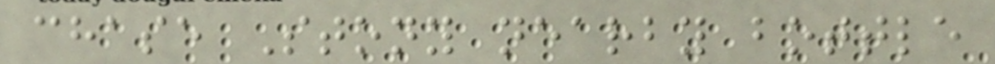chase Stony nearby bottle
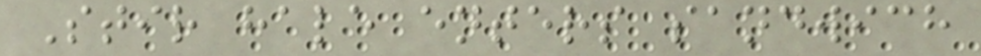Stir hale enters sandwich
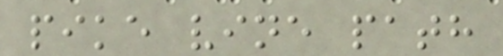pike vine path
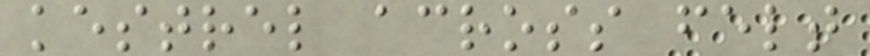kestrel across felt
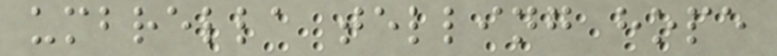umbrella telling hope
